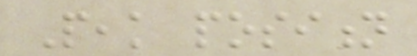Peak position
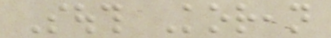South Korean
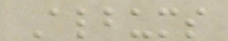Albums
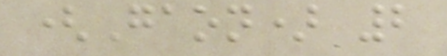(Gaon) 2
